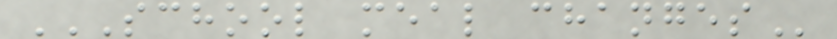SCHOOL MEAL CHANGES
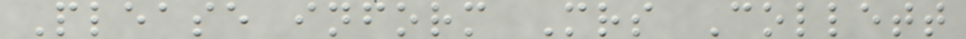Please inform Mrs Collett
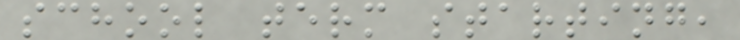school term starting,
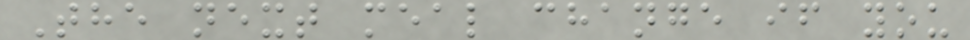The next meal change if you
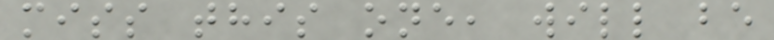miss this one, will be
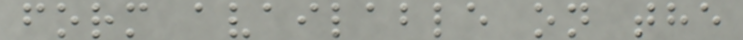form available on the
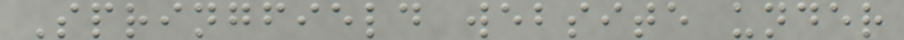Springfield website under
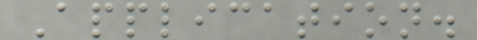Application.
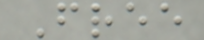Free
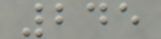245
